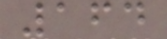164
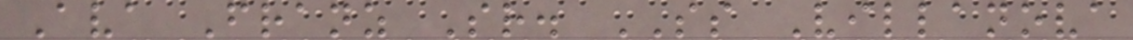Ava Franz Sr. SS Villanova
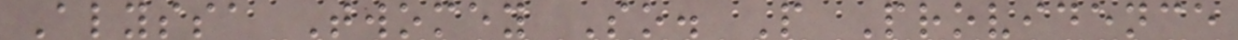Alyssa Twomey So. P Providence
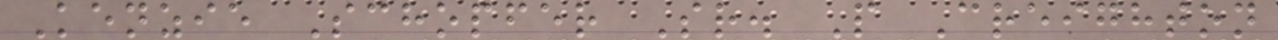Kenzie Schopfer Sr. P Creighton
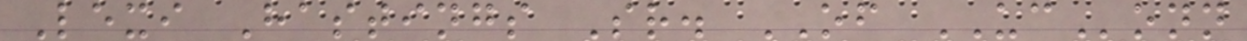Lexi Hastings Sr. OF UConn
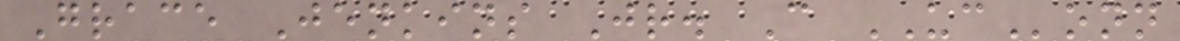Grace Jenkins Jr. C UConn
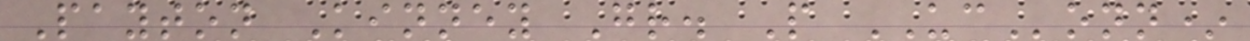Payton Kinney Gr. P UConn*
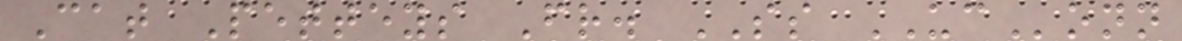Cat Petteys Fr. SS UConn
